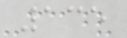135
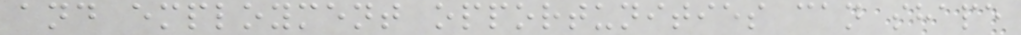and employment opportunities can shape
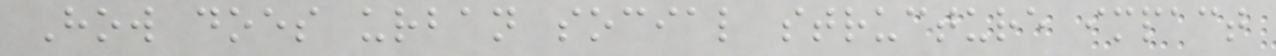How does urban social structure impact
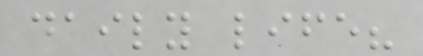daily life?
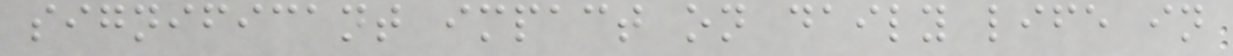significant impact on daily life in
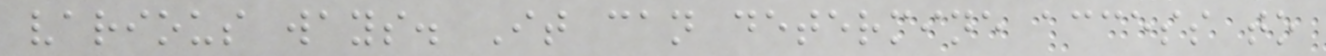various ways. It can determine access to
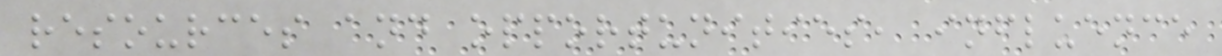resources and opportunities, influence
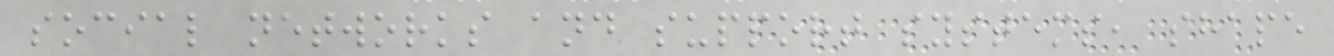social networks and support systems, shape
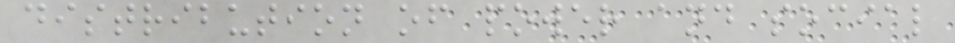distribution of power and social
